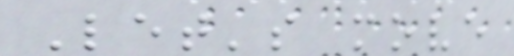Let's move
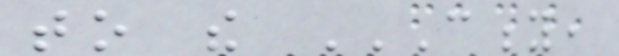to the CITY,
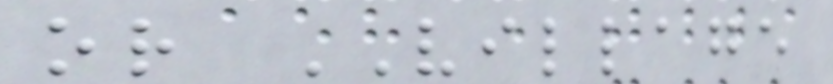or VILLAGE
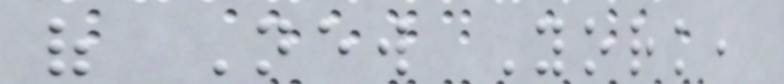of New York,
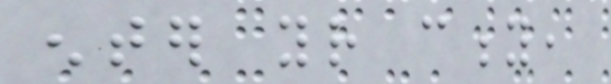enter your city,
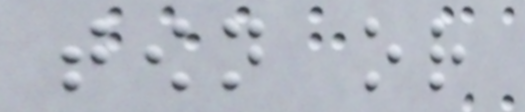town or
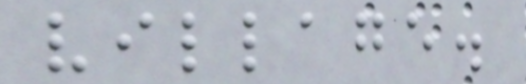village.
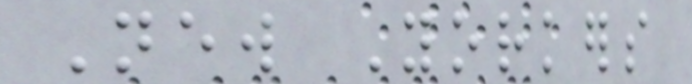New Yorkers
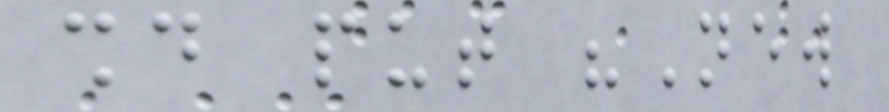should put "New
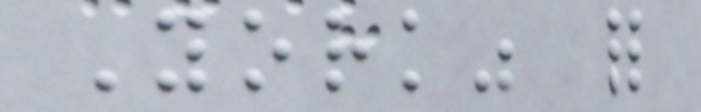York" for
